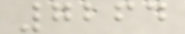7264
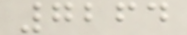7264
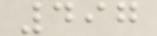497
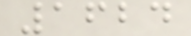1624
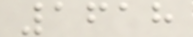1618
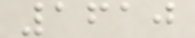1610
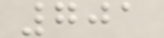701
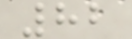82
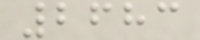2683
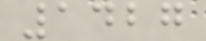1427
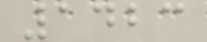1423
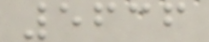5636
